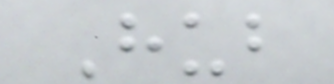Hub
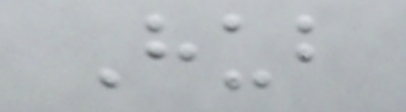Hub
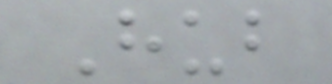Hub
